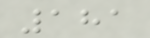181
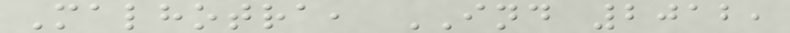Malhotra, IND 2012,
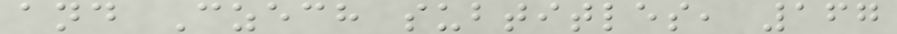and Czech subtitles, 167
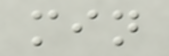min
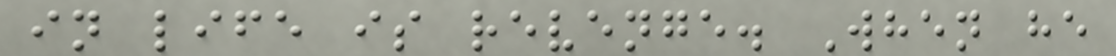in life is revenge. When he
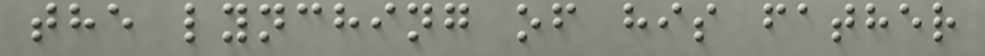the lynching of his father
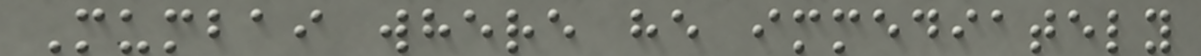Mumbai where he immediately
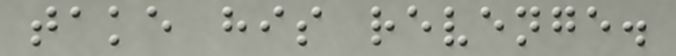take his revenge.
